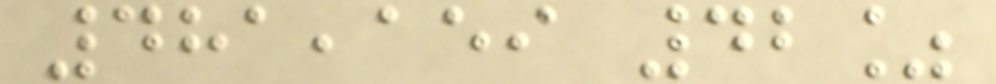481,159 42%
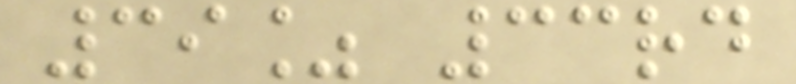39% 33rd
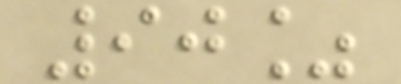90%
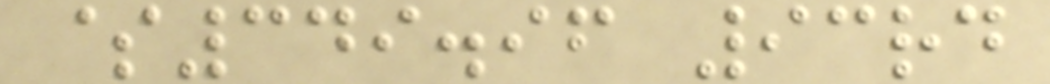$349.96 93rd
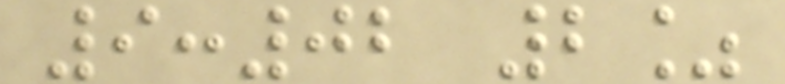9:02 2%
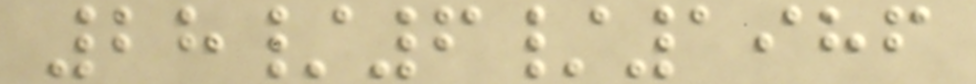28/6/1986
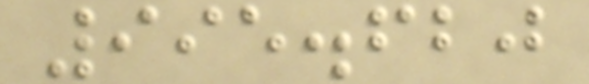995.620
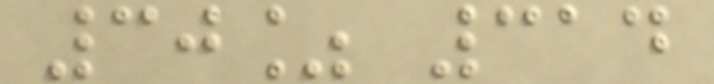30% 314
